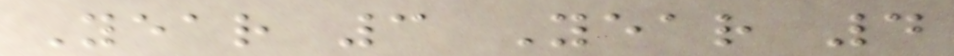Year 3 Year 4
